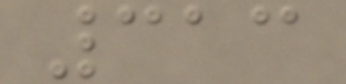313
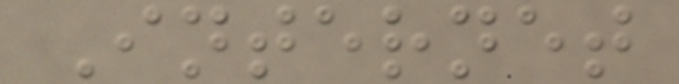Internet
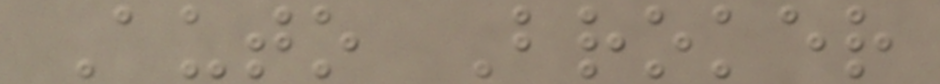Auto Broker
